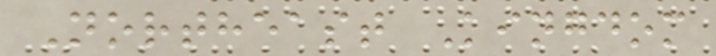Northeast Kingdom
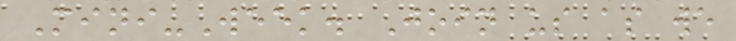Mini-Week. Join us as we
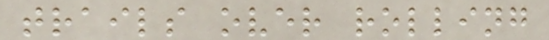trails over rolling
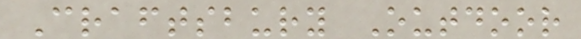Craftsbury Outdoor
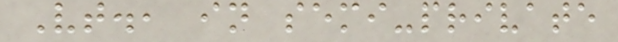Vt., in semi-private
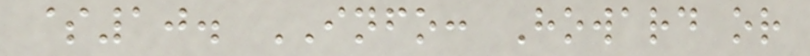$10. INFO: Howard or
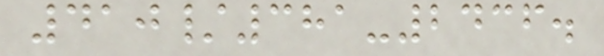410/381-2436.
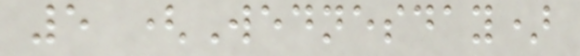5 (Wednesday)
